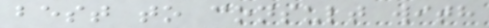best to consult with
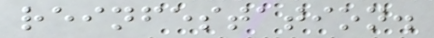reinfestation.
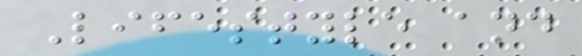Lifestyle and
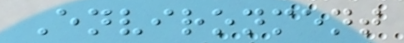Environment
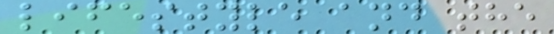lifestyle and the
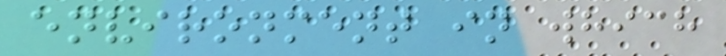environment in which
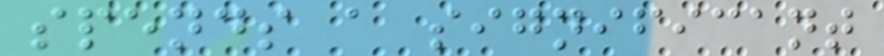spends a significant
